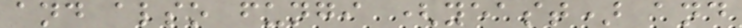and also fungi (yeast) and
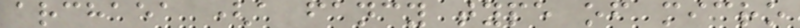archaea (a fancy type of micro
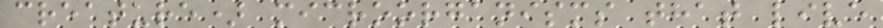creature) microorganisms that live
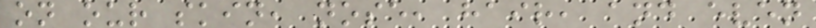on our skin, nose, hair, and even
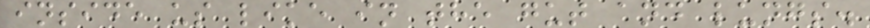inside us like in the gut and lungs.
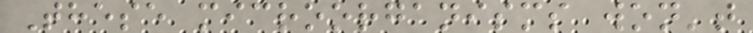These microorganisms won't
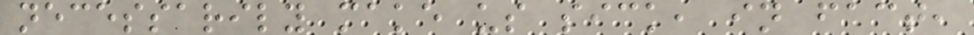necessarily make us sick, in fact,
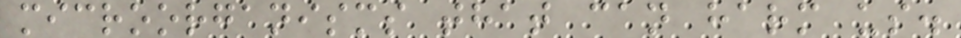microorganisms that can harm us.
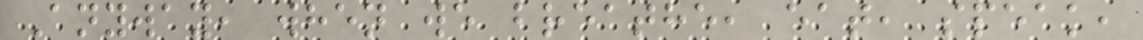Anyway, when we breathe, eat, speak,
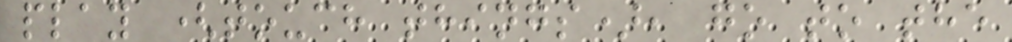play (touch things), go to the
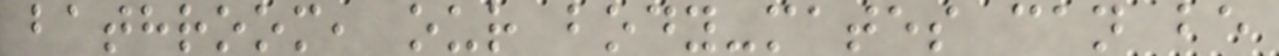bathroom, our body-mates can be
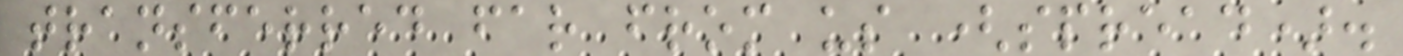transferred far from us (spread).
